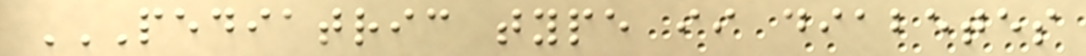PEDIATRIC TYPE II DIABETES
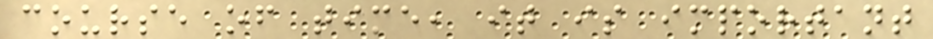course of time, it is important
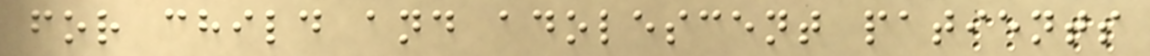for child and adolescent patients
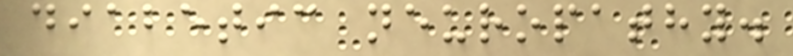diabetic neuropathy.
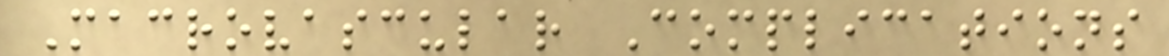Macrovascular Complications
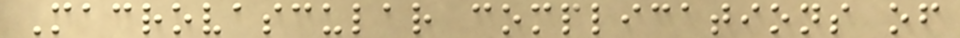Macrovascular complications of
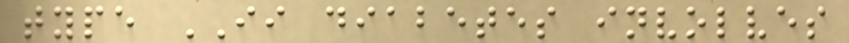type II diabetes involves
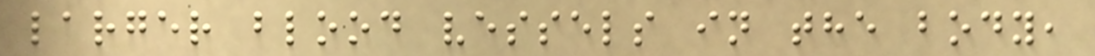larger blood vessels in the body,
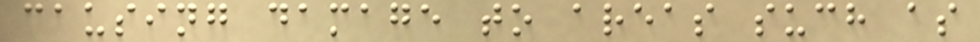causing damage to areas such as
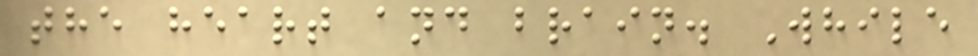the heart and brain. While
